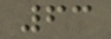63
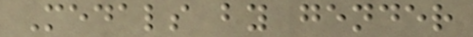Medals by gender
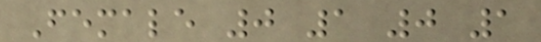Female 0 1 0 1
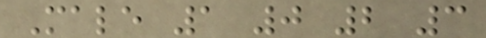Male 1 0 2 3
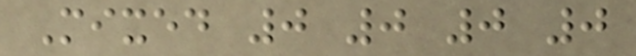Mixed 0 0 0 0
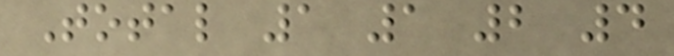Total 1 1 2 4
